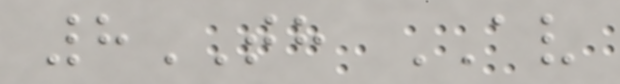8TH AV
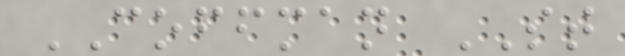COFFMAN ST
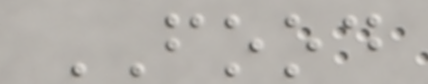FOOD
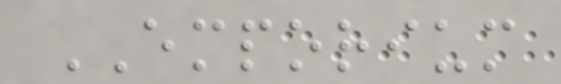EMPORIUM
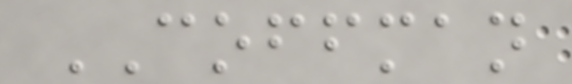COFFMAN
